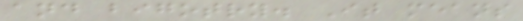and bigotry. It means
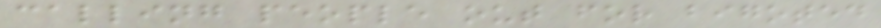calling people out for bigoted
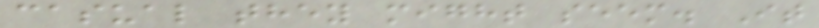casual they might seem. It
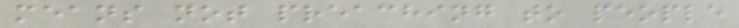means not preaching to people
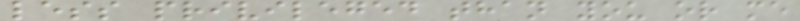less privileged than you or me
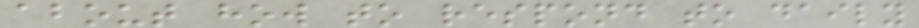about how to respond to daily
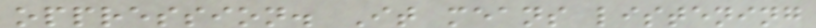oppression. It means listening
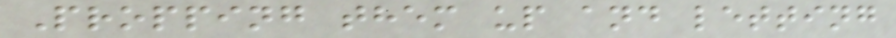Propping them up and letting
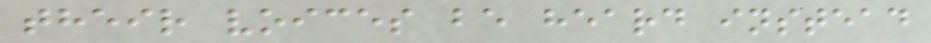their voices be heard instead
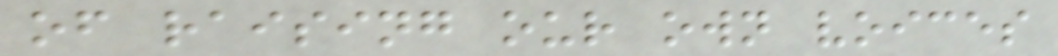of raising our own voices
